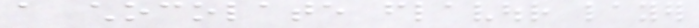a chocolate flavour layer
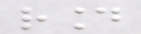round
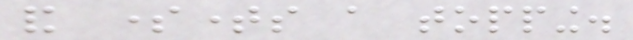and sometimes a topping.
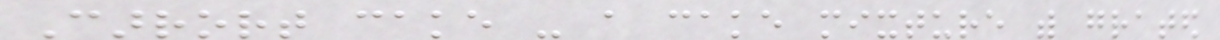Carrort cake - a cake mixture with grated
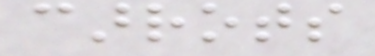carrots
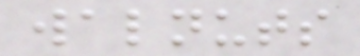walnuts
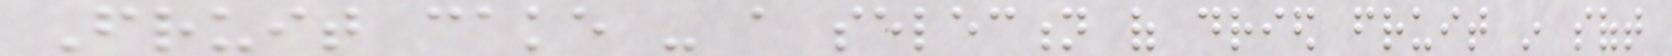Fruit cake - a selection of dried fruit in soft
